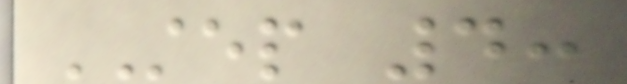STEP 4:
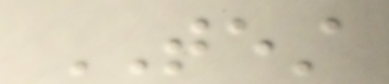TEST
